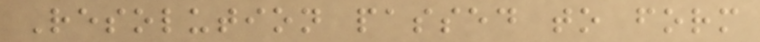Resolution passed to form
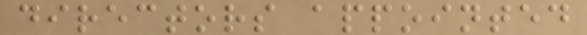directors appointed
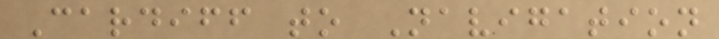Cardiff to Navigation
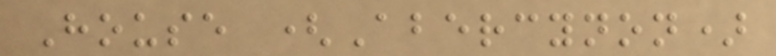House (Abercynon)
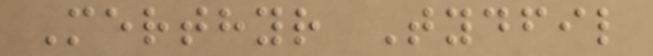Merthyr Tydfil
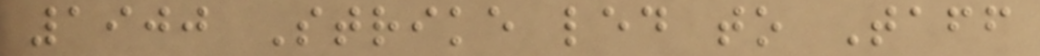1900 Strike led to Taff
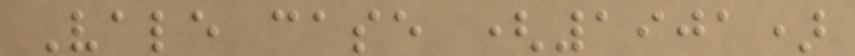Vale case (1901)
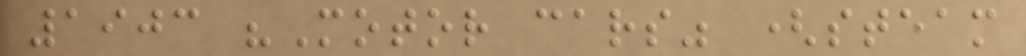1903 "Motor cars" (steam
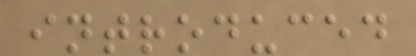introduced
